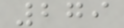279
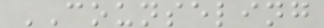COUNSELING
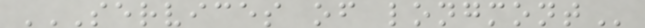SERVICES OF LONGMONT
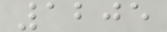1205
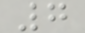7
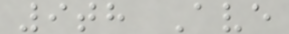9th Ave
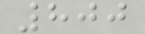800
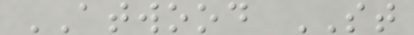ATWOOD ST
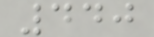440
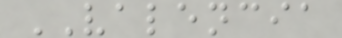VALENCIA
